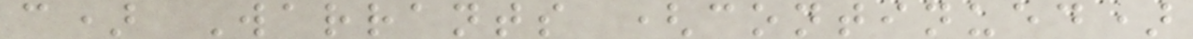c) Warrants (continued)
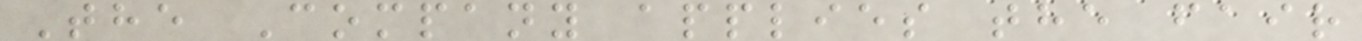The Company applies the fair
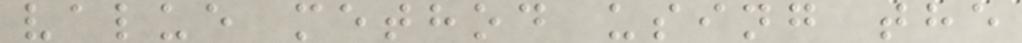value method using the
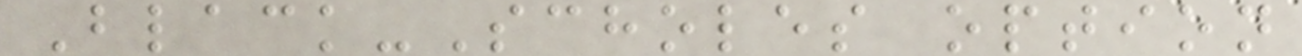Black-Scholes option
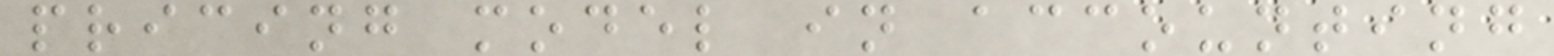pricing model in accounting
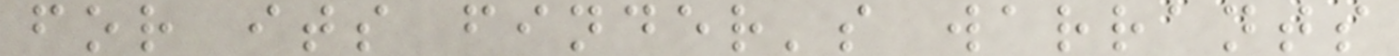for its finder's warrants
